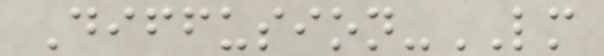Diffusion-LM
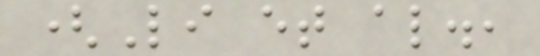(Li et al.,
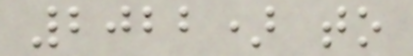2022) to
